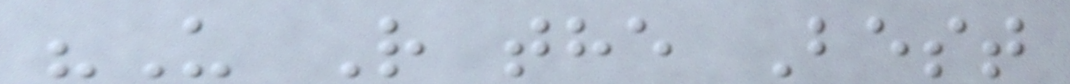"U R the Best
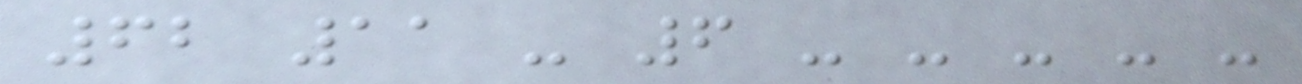62 11 - 6 - - - - -
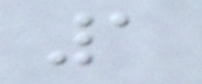1
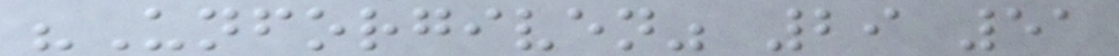"Unforgiven" 29 51
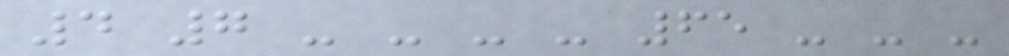4 7 - - - - 65 - - -
